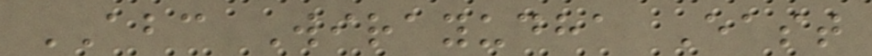ABC Wirayudha East
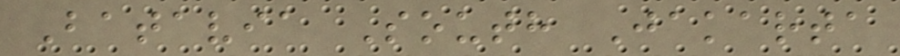Batavia South Jakarta
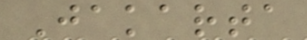Jakarta
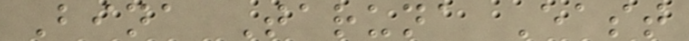Bina Taruna East
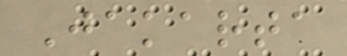Jakarta
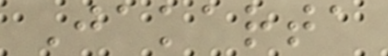Jakarta
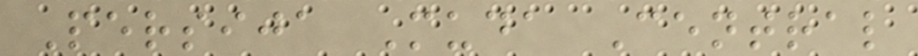Persija Muda Central
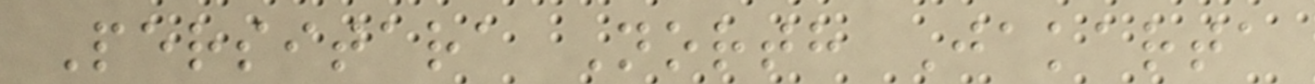Persitara North Jakarta
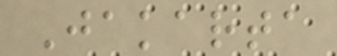Jakarta
